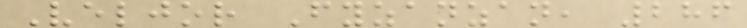Veljor Fyzanzan, 286
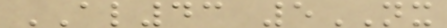AL43 5NX
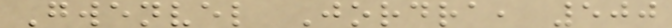Gwenvel Jordra, 500
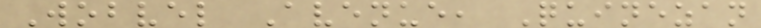Wobvel Avenue, Quinezan
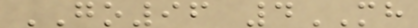GO96 4MH
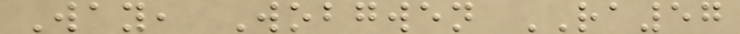Way, Wobgwen RA57
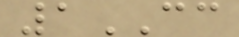1CC
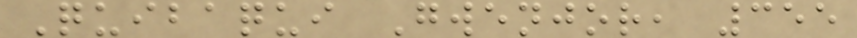Quibaqui Gwenjor, 355
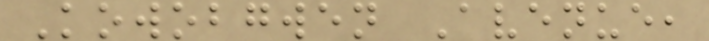Kowobgwen Avenue,
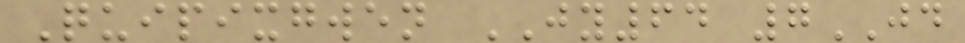Quipixgwen JY64 7JD
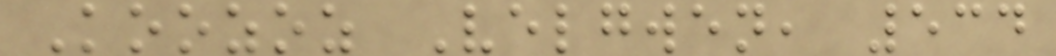Koozoz Velgwen, 534
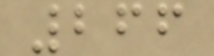266
